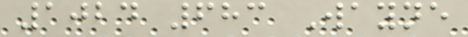1024 683 Wayne
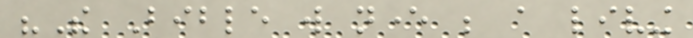"The Bible will never be a living
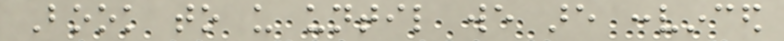Book to us until we are convinced
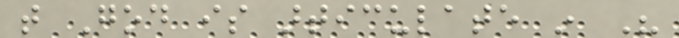that God is articulate in His
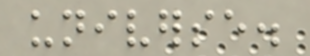universe.
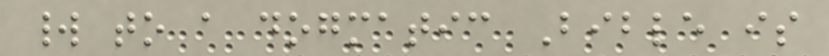world to a dogmatic Bible is
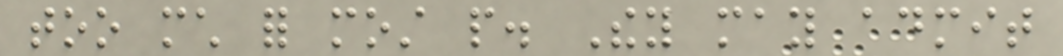too much for most people. They may admit
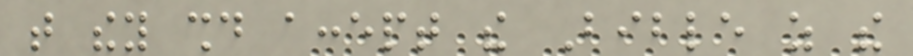that they should accept the Bible as the
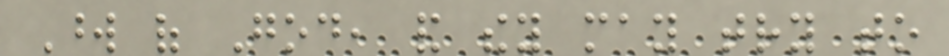Word of God, and they may try to
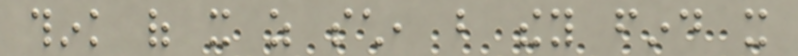think of it as such, but they find it
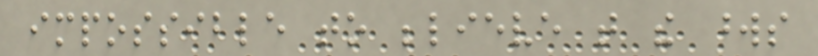impossible to believe that the words
